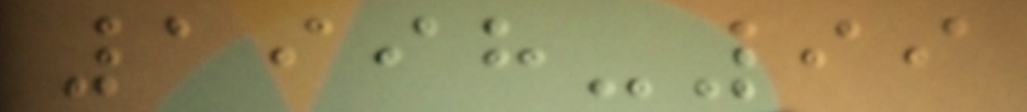1998-99
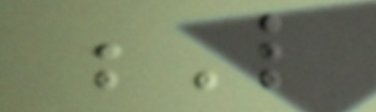L
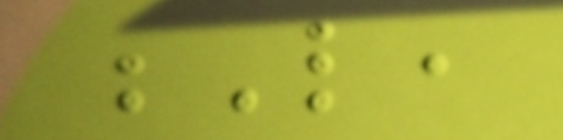L,
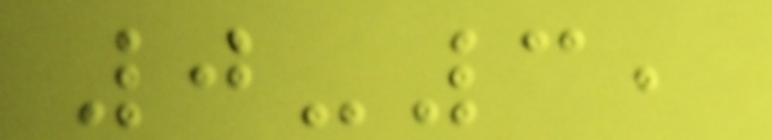0-3,
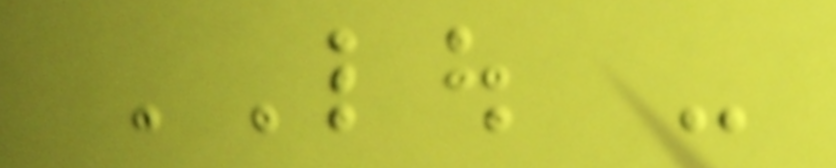LOU -
